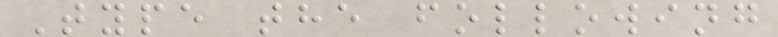Type the following
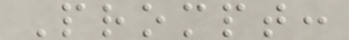Prompt:
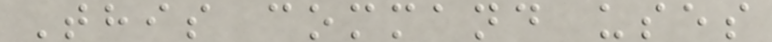This command uses
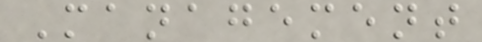Management
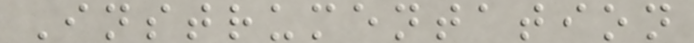Instrumentation
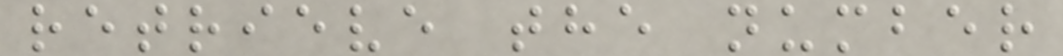retrieve the number
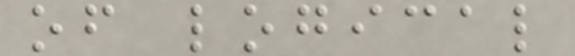of logical
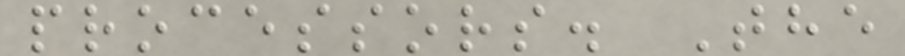processors. The
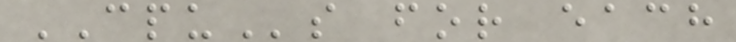CPUs for each
